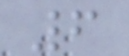6
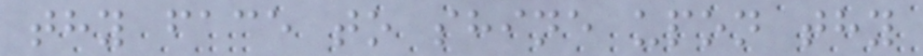thy face to shine upon thy
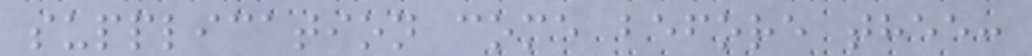supplication come before thee:
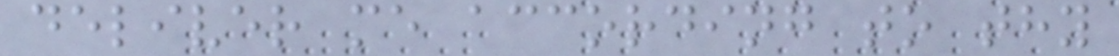deliver me according to thy
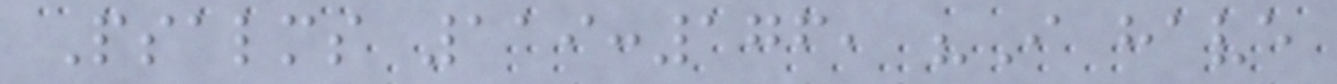Psalms 119:176, "I have
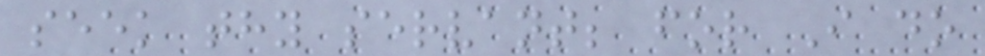seek thy servant; for I do
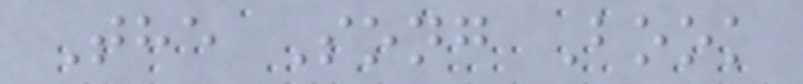The Song Book
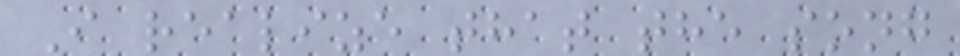I realize that the song
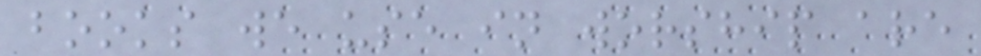books we use in worship are
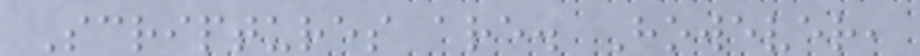Scriptures are. However,
